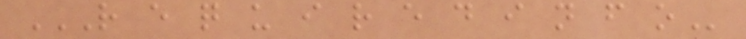R E Q U I R E D I N F O
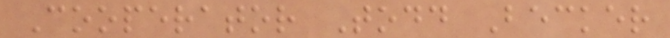Cooperator Todd Becker
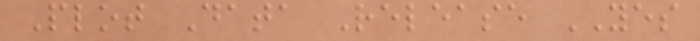Plot Data Release YES
